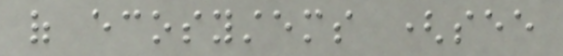of ecosystems (see
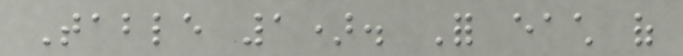Table 1). For each of
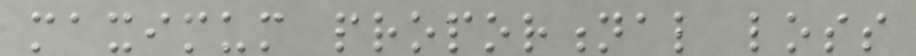maximum proportional loss
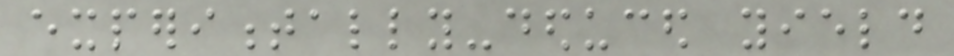experimentally-deduced yield
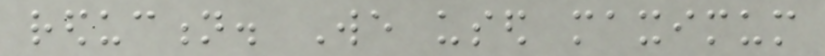reduction. We used maximum
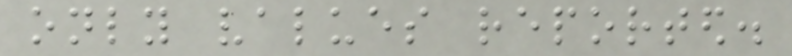only values reported.
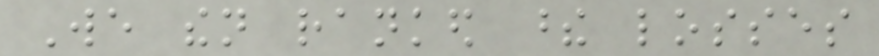We then ranked these losses
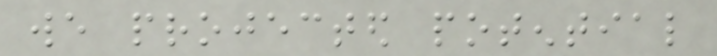we projected potential
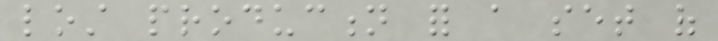lost production for a set of
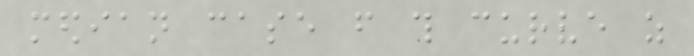median case from this curve as
